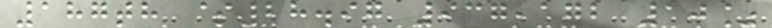187th $28.97 937,172 10%
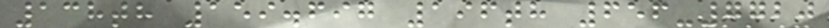138th 159.697 196th 656-7720
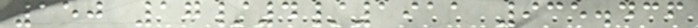150 17/4/1911 935.436
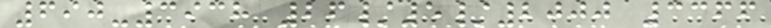690-3938 26/5/2000 3366
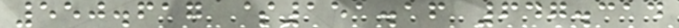550.617 $151.16 647.314
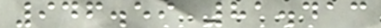946.59 81.413
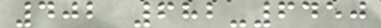402 682-6450
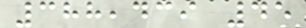388,439 45
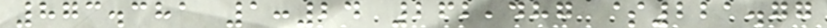873.381 1:24 262,487 $221.77
